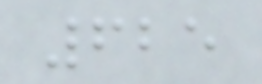625
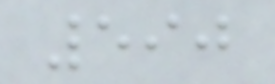590
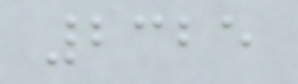2325
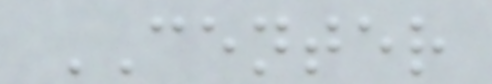CENTER
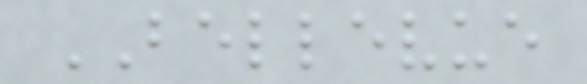BELLEVUE
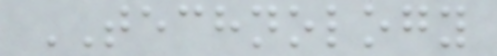TECHNOLOGY
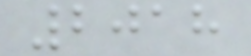2018
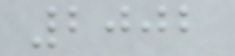2002
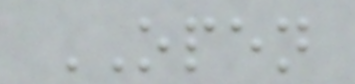OPEN
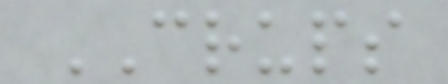CRUPS
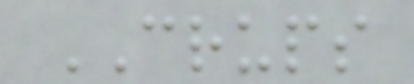CRUPS
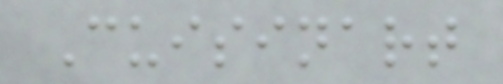Cuisinart
